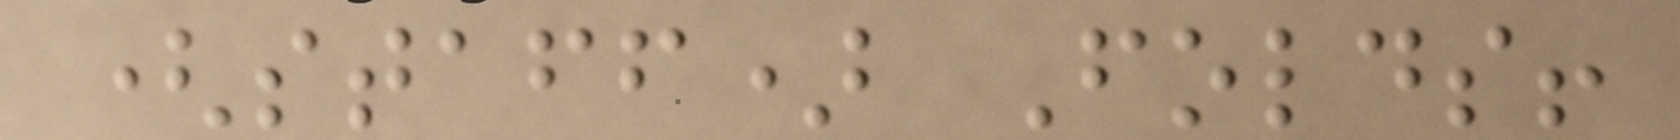(staff) Folds!
